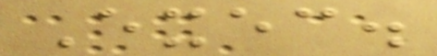Exec.
